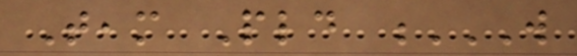Team Pld W
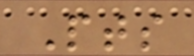Pts
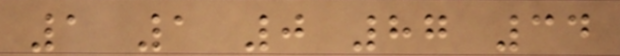1 1 0 87 34
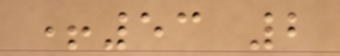+53 2
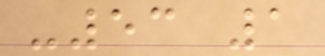-53 1
